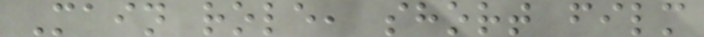Main role, short film
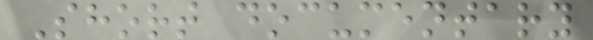Short documentary
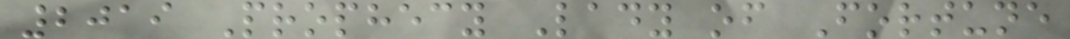2019 Prophecy Lady of Fortune
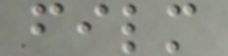film
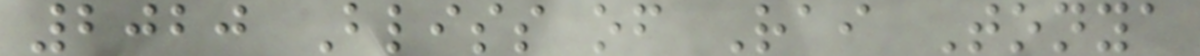2020 Bliss of Rai Tonya
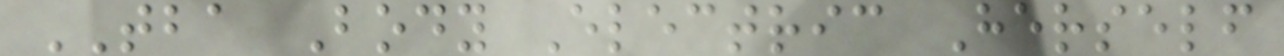TBA Body Electric Herself
